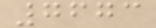7673
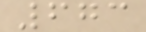673
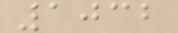1032
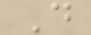D
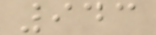943
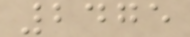2475
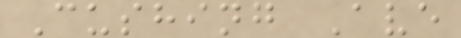Cushing Ave
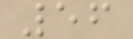56
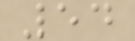54
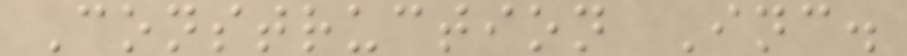Construction Inc.
